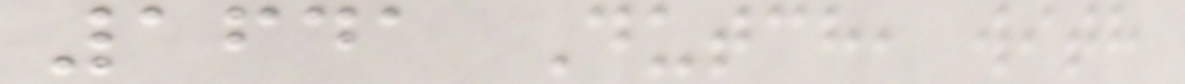1641 Dutch, with
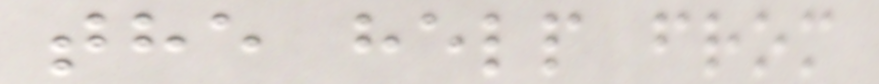the help from
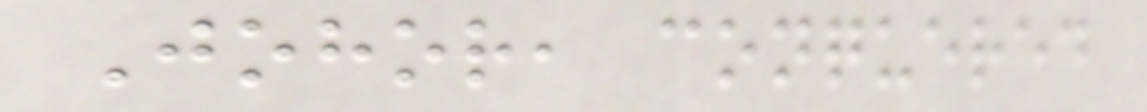Johor, conquered
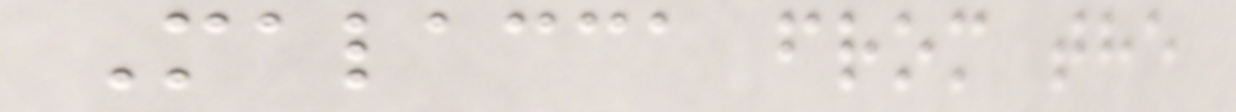Malacca from the
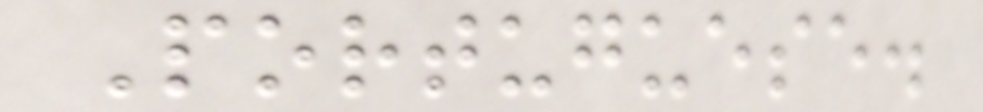Portuguese.
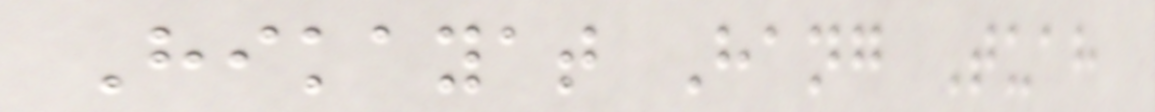Hikayat Hang Tuah
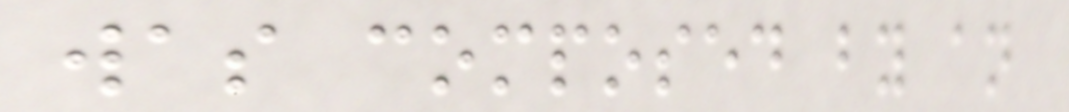was composed by an
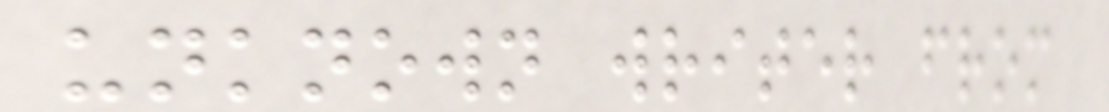unknown writer from
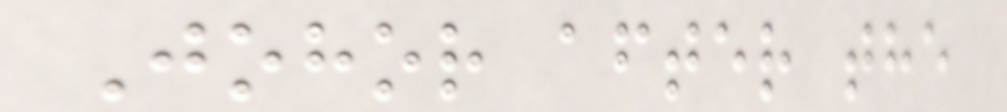Johor after the
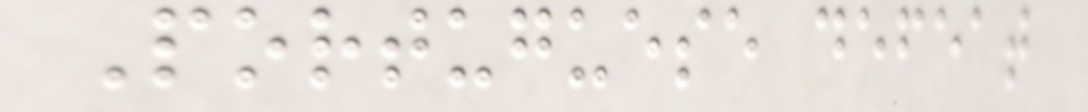Portuguese defeat
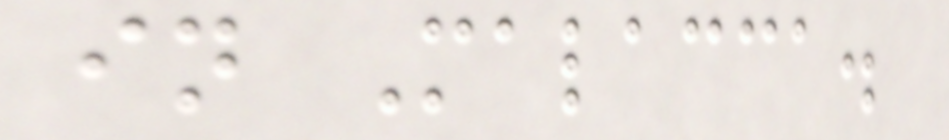in Malacca.
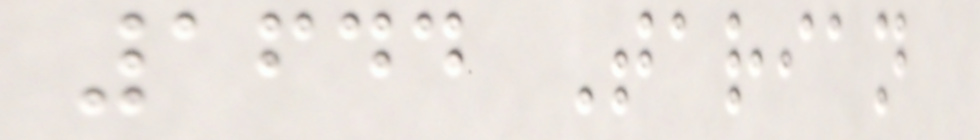1644 Tarian
